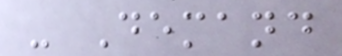- Demand
